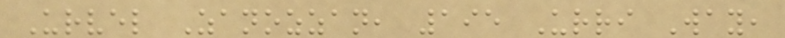Urvel Zanozzan, 195 Urri Way,
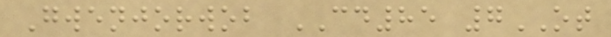Gwenjorwob CD85 7OT
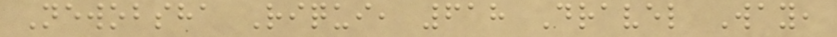Newobsha Riqui, 618 Dravel Way,
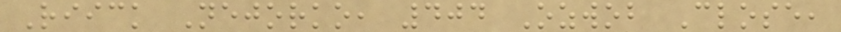Riick Nejorko, 404 Ozwob Close,
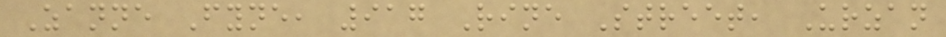Zanne Fyne, 917 Rine Street, Urzan
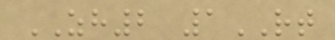ZH2 1RT
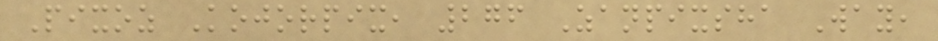Pixoz Kojorpix, 276 Zanpixsha Way,
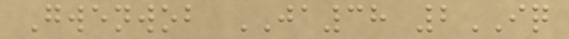Gwenwob JA38 2IQ
